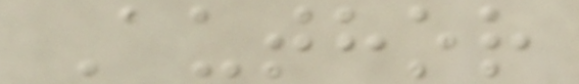Author
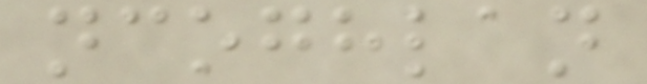ncoghlan
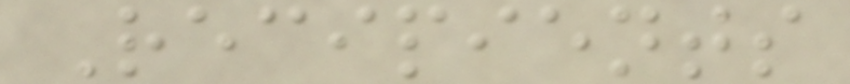Recipients
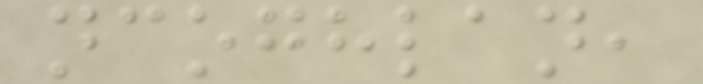ncoghlan,
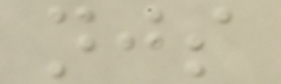njs
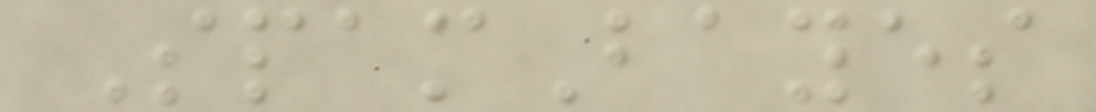SpamBayes
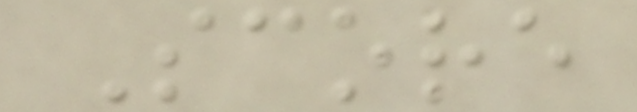Score
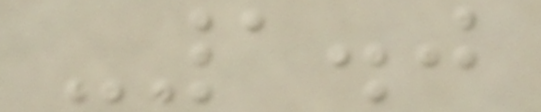-1.0
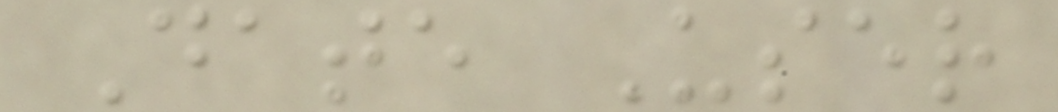Date User
